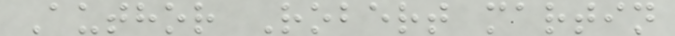Author Robert martin
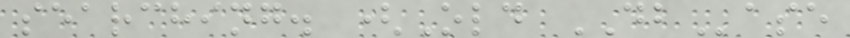searching. (Old DBase
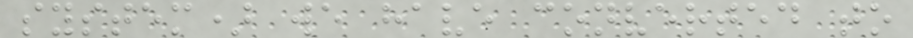system) we have converted to
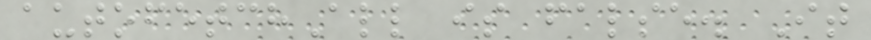autofetchAll is false. It
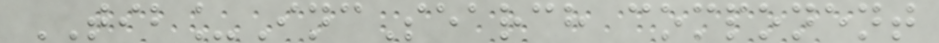TIB_IncSearch component
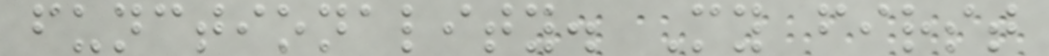functionality. My first
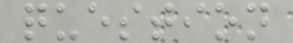question
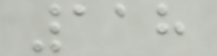118
